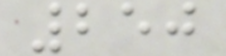250
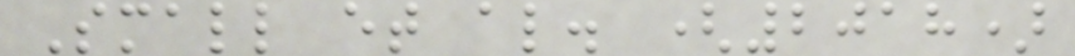Small et al. (2018)
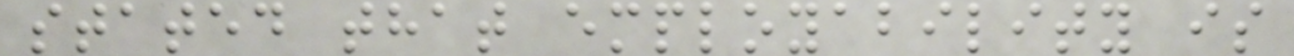stated that employability is
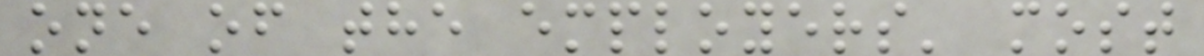one of the employers' most
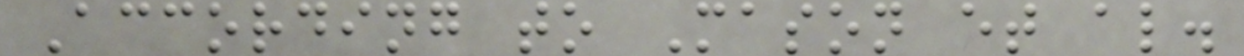According to Mason et al.
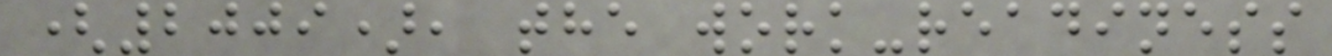(2009), the work-readiness
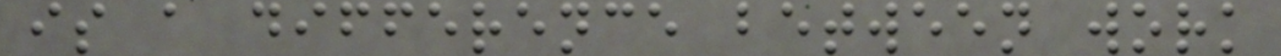is a difference between work
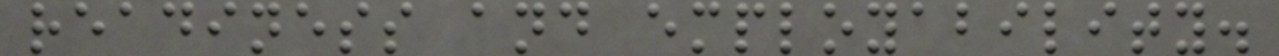readiness and employability.
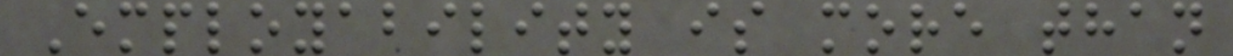Employability is more than
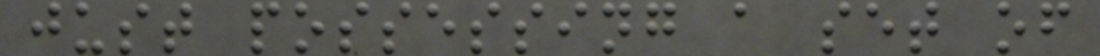just possessing a set of
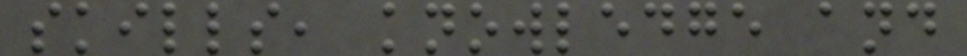skills, knowledge and
